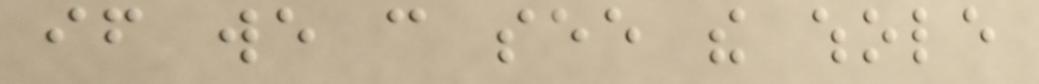if we can see the whole
